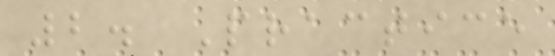2. Practice
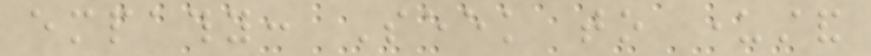empathy: Seek to understand
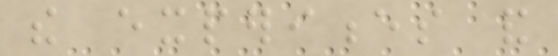the experiences and
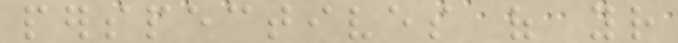perspectives of your
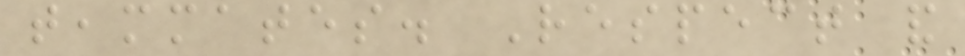teammates. Respect and
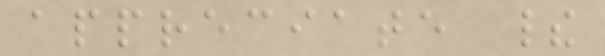appreciate their
